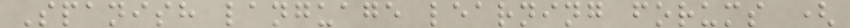Spanish language learning forums (
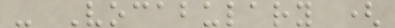- Vocabulary (
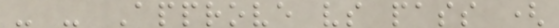- - Approve vs pass (
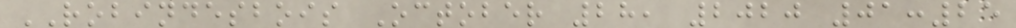ROBINDESBOIS October 28, 2020 01:25
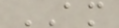AM
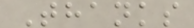Thanks
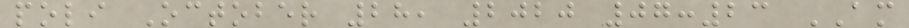poli October 28, 2020 07:23 AM
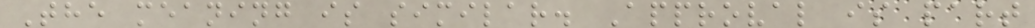The meaning is similar. Approval is part
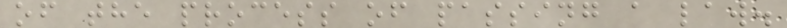of the process of passing a law.
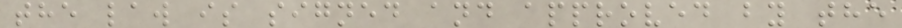the law is signed and approved by the
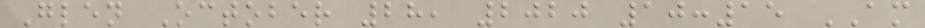Glen October 28, 2020 10:15 AM
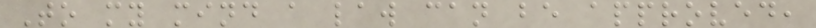To my mind a law can be approved,
